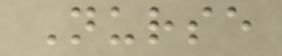Nurse
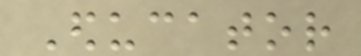Educator
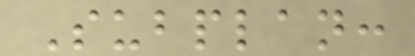Subplan:
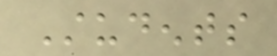Students
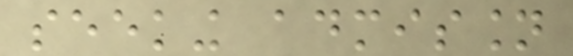seeking admission
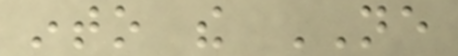into the NE
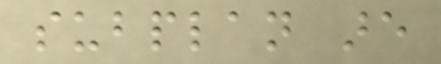subplan are
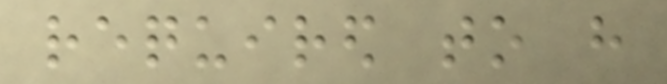required to have
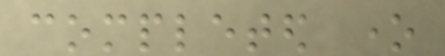completed one
